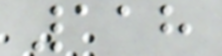118
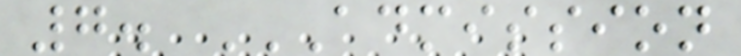7. ADMISSION
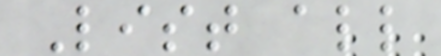List all
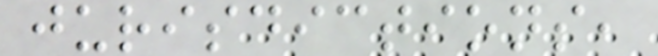jurisdictions,
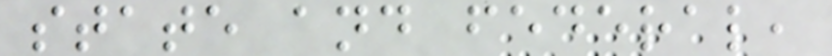state and federal,
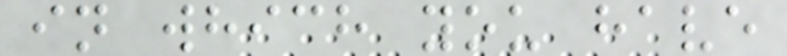in which you have
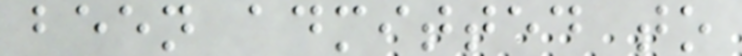been admitted to
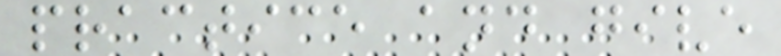practice and give
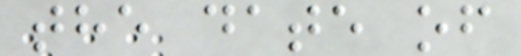the date of
